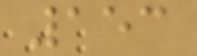153
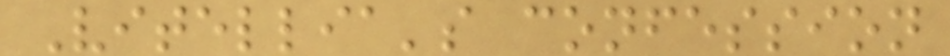Vitellia's confession
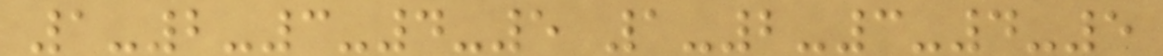1-2-3-4-5 1-2-3-4-5
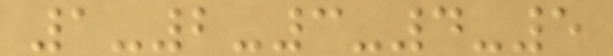1-2-3-4-5
